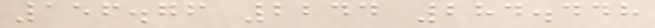156.76 2244 284.448
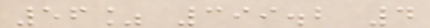56% 399.2 4
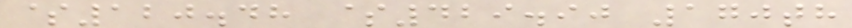$120.48 $429.90 170th
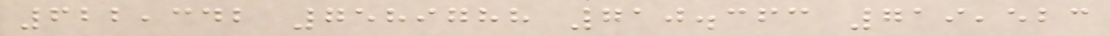622,342 7589788 710.363 719,523
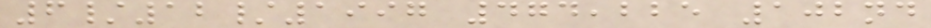6/12/1997 474,225 102nd
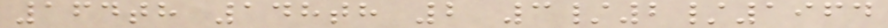164th 148th 2 3/2/1964
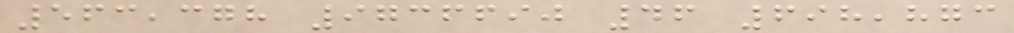563,378 9736690 46 698,873
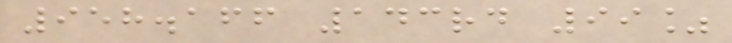958.166 143rd 99%
